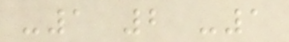-1 2 -1
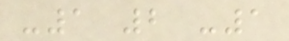-1 2 -1
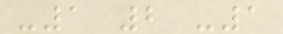-1 2 -1
